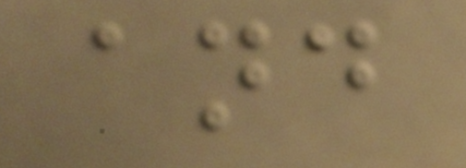and
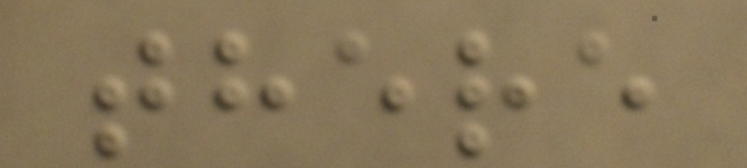there
